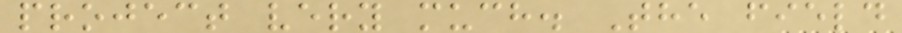project very much. The field
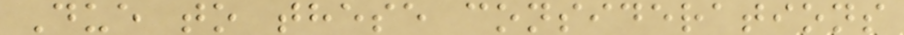Due to these considerations
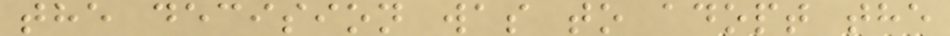the decision was to adopt the
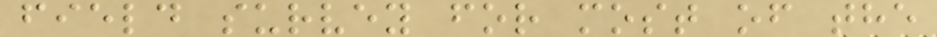field survey for most of the
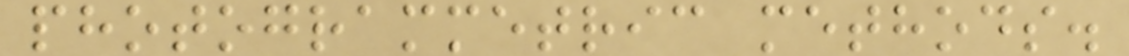photogrammetric methods.
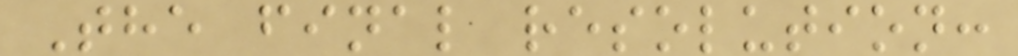The final resolution:
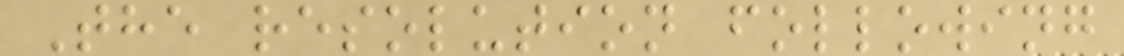The resolution following
